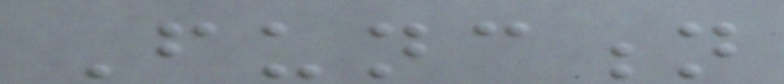Function
